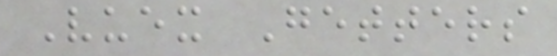Vuex Getters
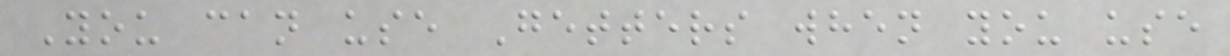You can use Getters when you use
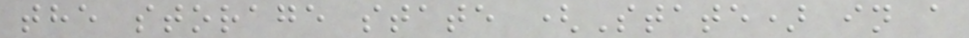the storage state (State) in a
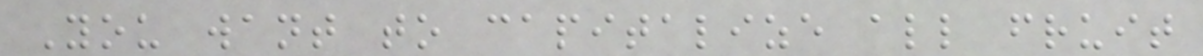You want to capitalize all fruit
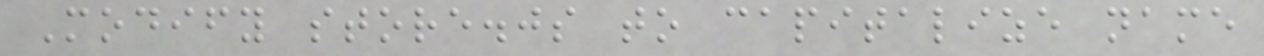Modify store.js to capitalize name
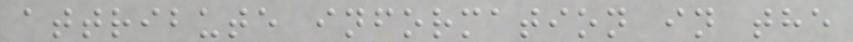attribute information in the
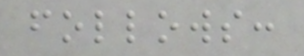follows:
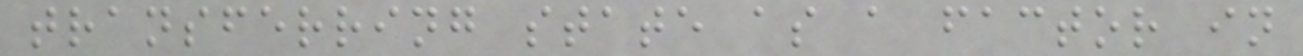transferring state as a factor in
